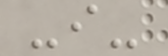-i-
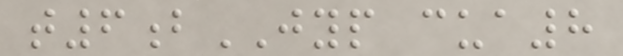t6bJYP cua8
